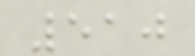510
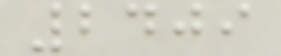2409
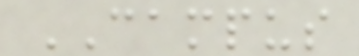CAMPUS
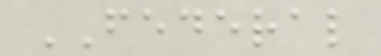FEDERAL
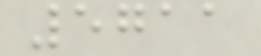5711
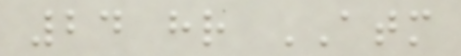24 hr ATM
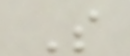S
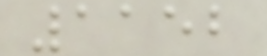1152
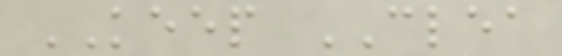KEEP CLEA
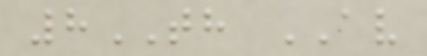8TH AV
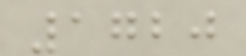1720
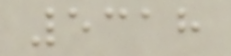5318
